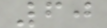60
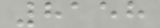8158
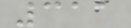311
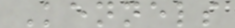Kennels
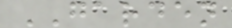GARDEN
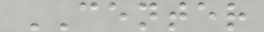CENTER
